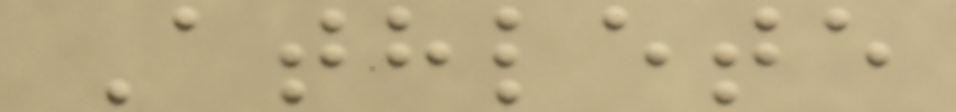Athlete
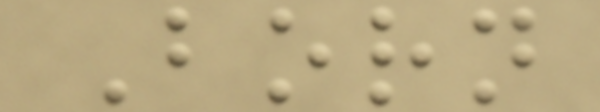Born
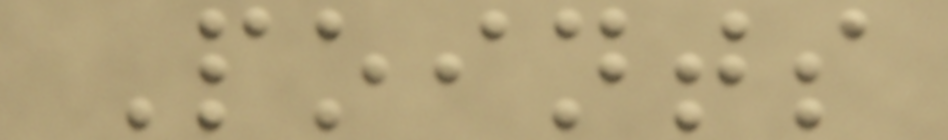Points
